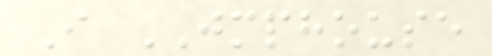I JMPHOUSE
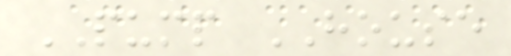PUMP HOUSE
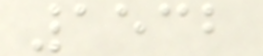1532
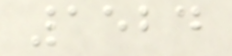1524
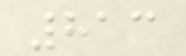813
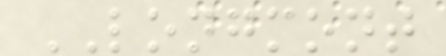LONGMONT
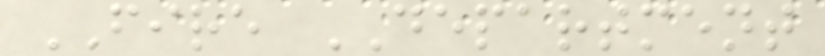FIRE DEPARTMENT
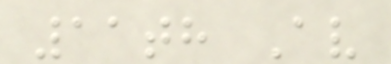11th Av
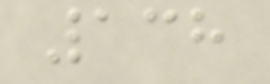138
